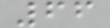66
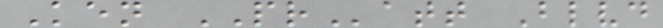Ken PRatt Blvd
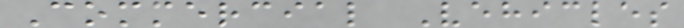Commercial Vehicles
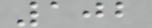102
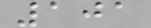101
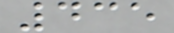435
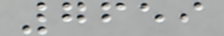7659
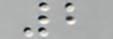2
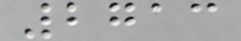2713
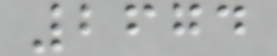2674
